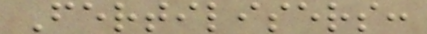Fertilisers:
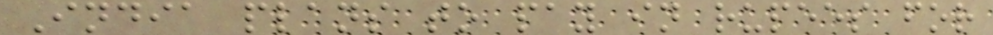India plans to pay in rupees for
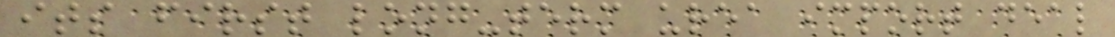its first long-term urea import deal
